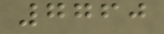7760
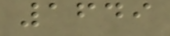1649
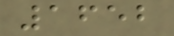1652
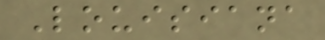Louisiana
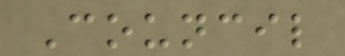Council
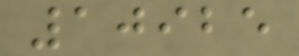10925
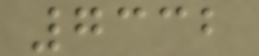7332
